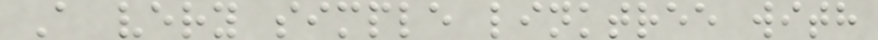A very simple linktree with
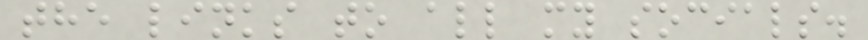the links to all my socials.
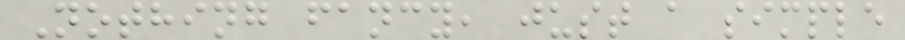Nothing fancy, just a simple
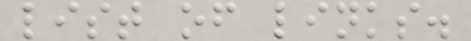list of links.
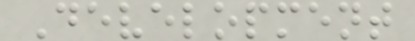Development
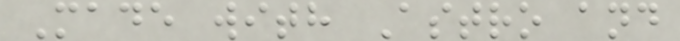Made with Astro and
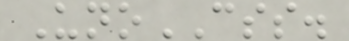UnoCSS.
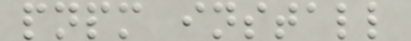pnpm install
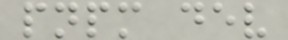pnpm dev
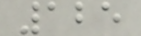125
